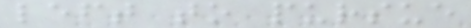left to pursue
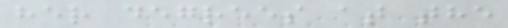her degrees at the
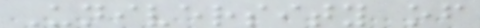University of
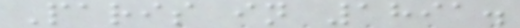Paris in 1891.
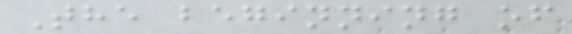The beginning of
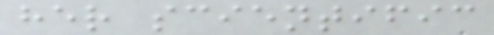her scientific
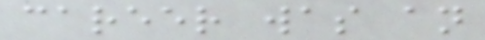career was an
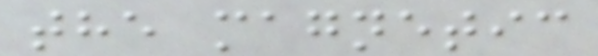the magnetic
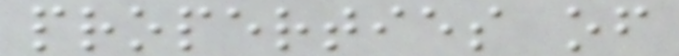properties of
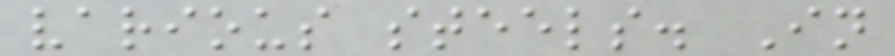various steels. In
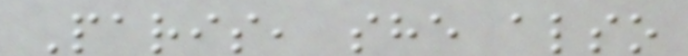Paris, she also
